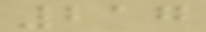217
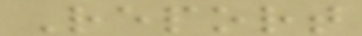Report
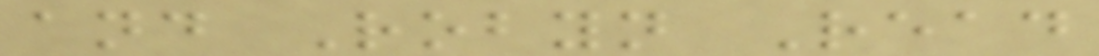and Robyn Read
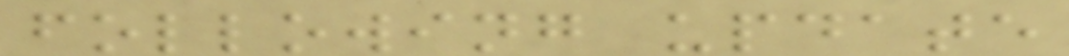following update
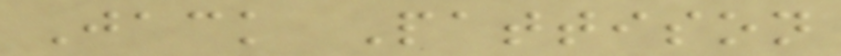Jack Pattison
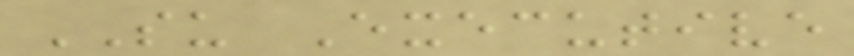SU Executive
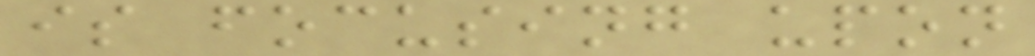is focusing upon
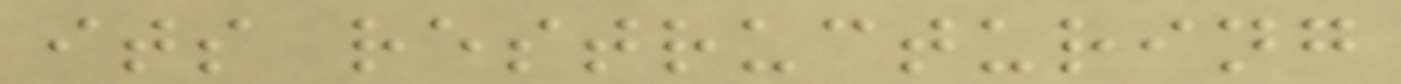its restructuring
